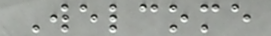Welcome
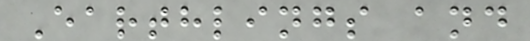Earthlings and
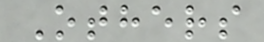Others
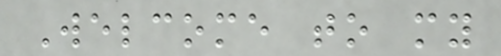Welcome to my
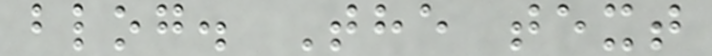blog. The text
